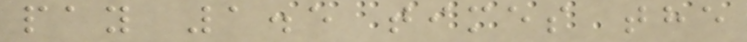pay 1.5 times the
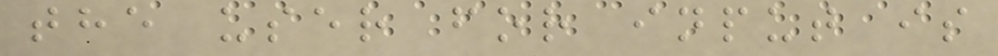the user for input is
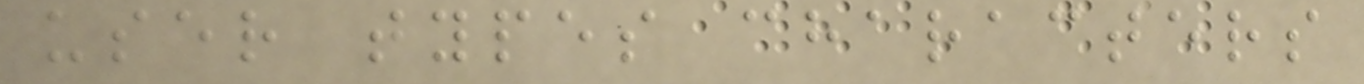user types characters
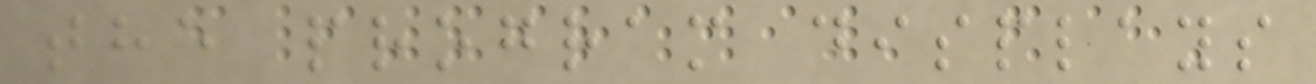the program displays
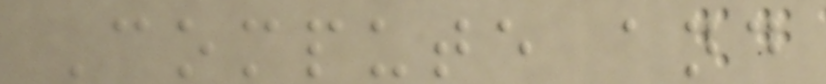Compute and
